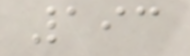193
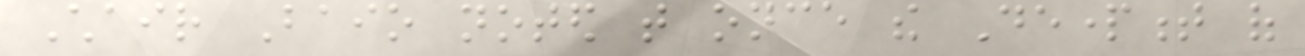Chair Baio noted that once the Department of
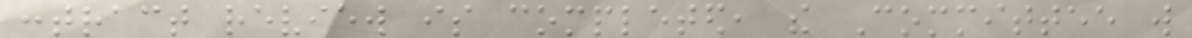contract review is completed, the Committee will
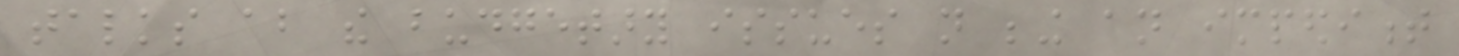talks about the budgetary issues not being an impediment
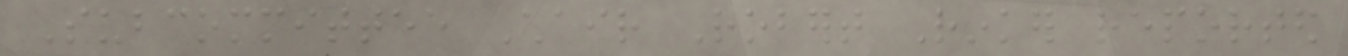Subcommittee Chair Robert Rinker reported
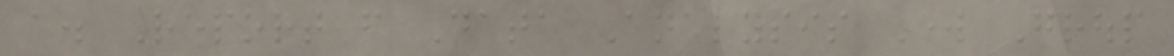a. Report from Data Analysis Work Group
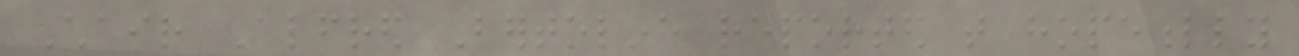Chair Alfred Bertoline reported that hopefully
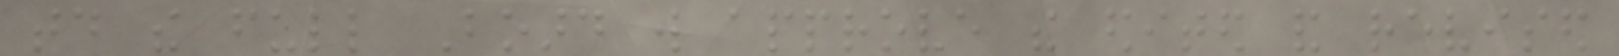today the full Board will approve the edited and revised
